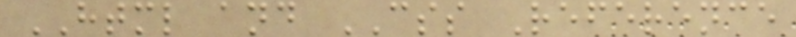HTML and CSS Reference
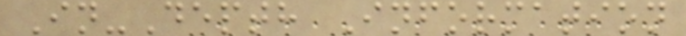In-Depth Information
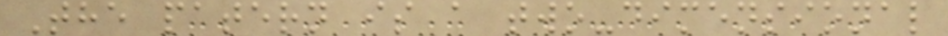The patern is a two-dimensional
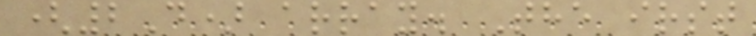(2D) array. The irst
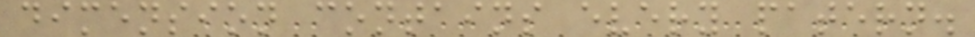dimension contains every patern.
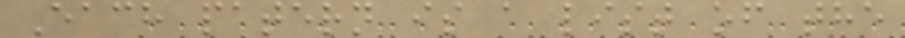Each patern is a list of the
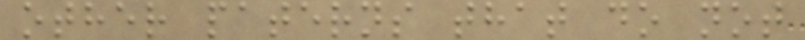other paterns that do not
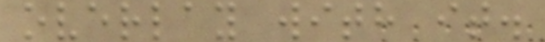overlay with it.
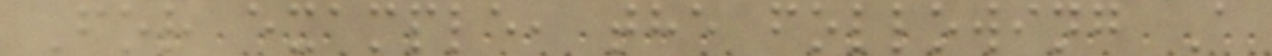For example, the following A
